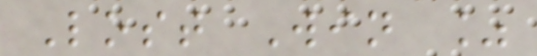Lost Win %
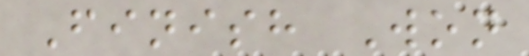Finish Won
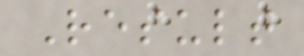Result
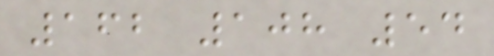162 108 54
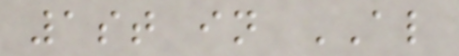1st in AL
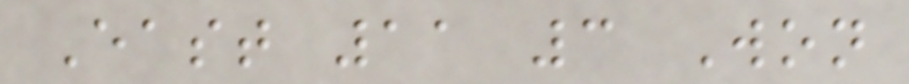East 11 3 Won
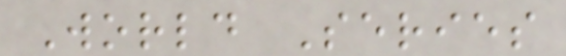World Series
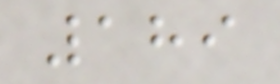189
